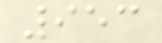953
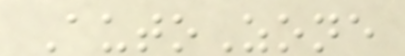AutoZone
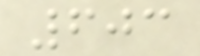603
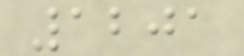1201
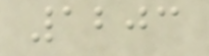1203
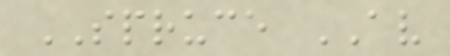SPRUCE AV
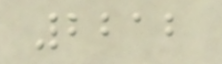2212
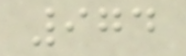974
